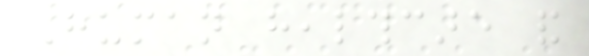Human healthcare and
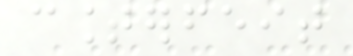counterfeit
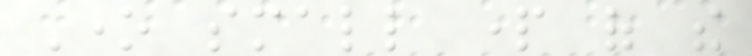One small part of the
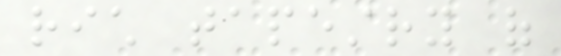rich tapestry of
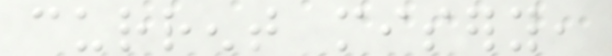current misery,
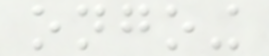ongoing
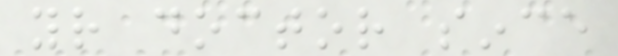your doctor since
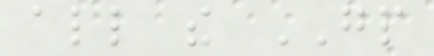all the GP
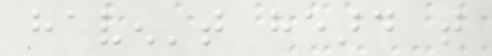haven't heard that
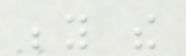beyond the
